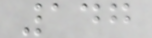147
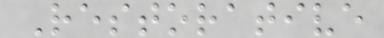Restorative
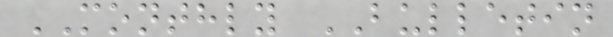MONTHLY BULLETIN
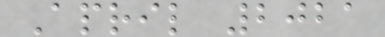April 2021
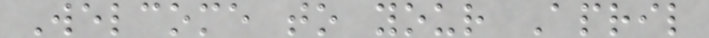Welcome to your April
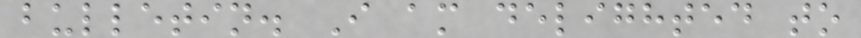bulletin. I am delighted to
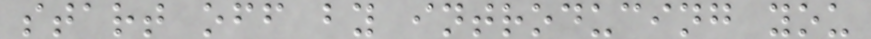start off by introducing you
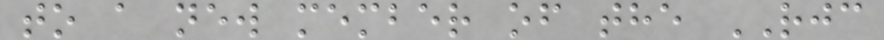to a new member of the RJC
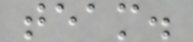team.
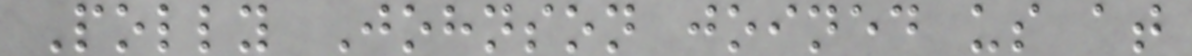Polly Johnson joined us at
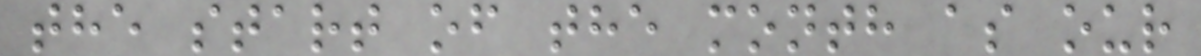the start of the month as our
